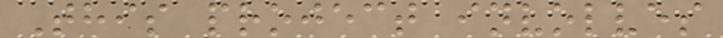This project involves
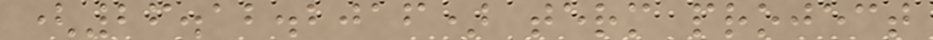(26.12.2016) term project
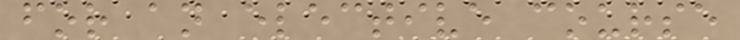for an elective course
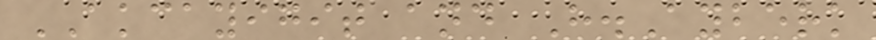AKCAYIGIT and H.Ayberk
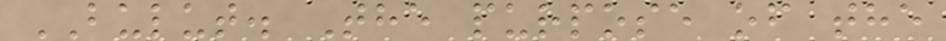BULUT. The purpose of the
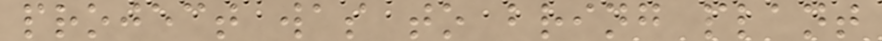project was to bring plant
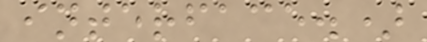interface.)
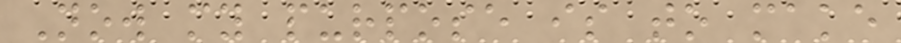Now my purpose is to make
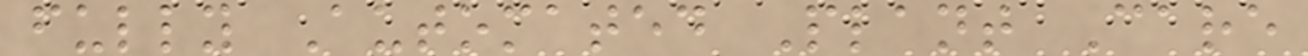fully Automated Plant Care
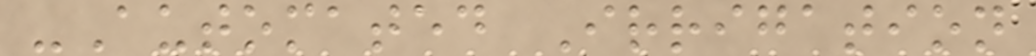-Automated Irrigation
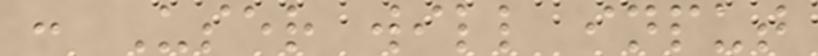: User will input
